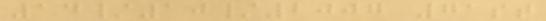14/10/2007 71st
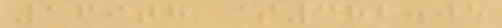169th $382.05
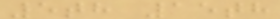5th 15th
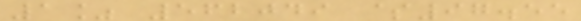1% 562049 $97.55
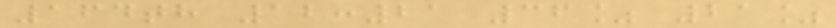164th 12:21 36% 21%
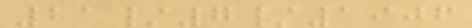21/7/1906
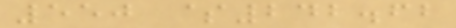550 $242.62
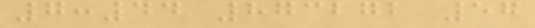7:44 873272 57
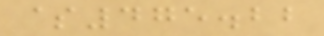$475.22
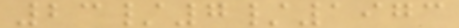23/7/1973
